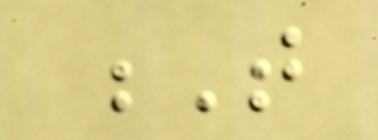T
